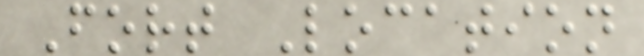Fort Location
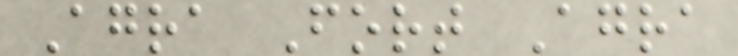Agra Fort Agra
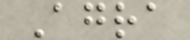Agra
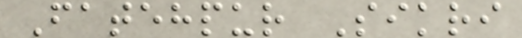Fatehpur Sikri
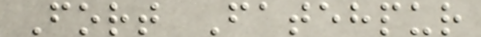Fort Fatehpur
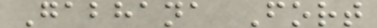Gabhana Fort
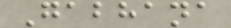Gabhana
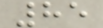85
